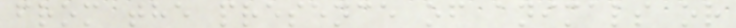from the presence of animals or
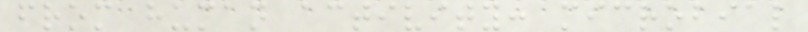from human activity: microbial
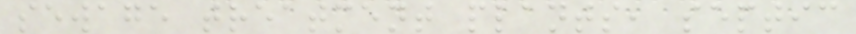sewage treatment plants, septic
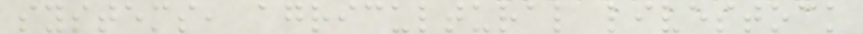systems, agricultural livestock
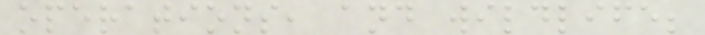operations, and wildlife;
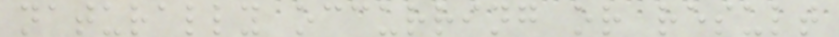naturally occurring or result
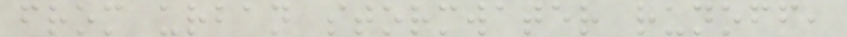from urban stormwater runoff,
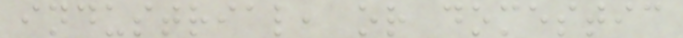industrial, or domestic
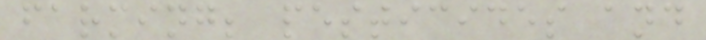farming; pesticides and
